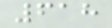618
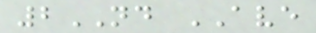2ND AVE
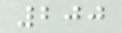200
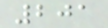201
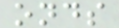onds
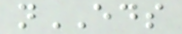nEDS
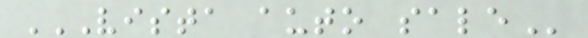VISTA AUTO SALE
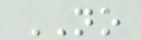NO
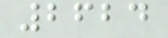2624
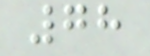78
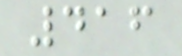416
